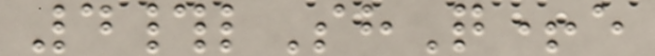4#lShQ+e
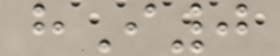hI0
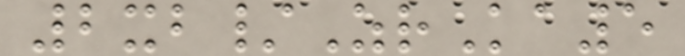2xb/ZrKa5
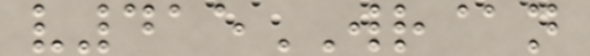v415WR@n
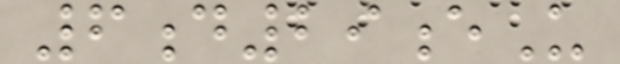6d29eU
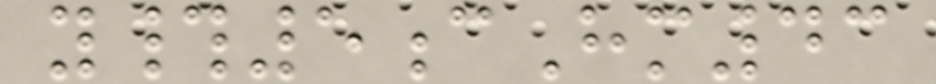y#5cHm43
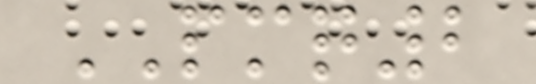PMQ2
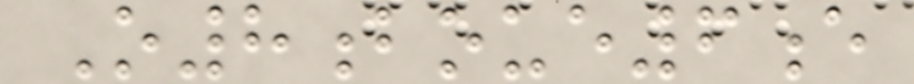O8boue6e
